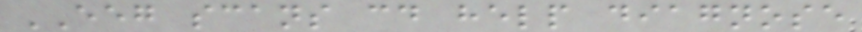EEG scans could help diagnose
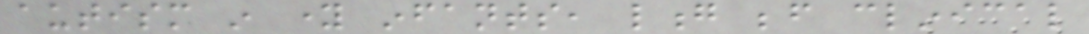autism in young infants, long before clinical
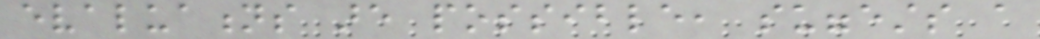evaluations are possible, suggests a
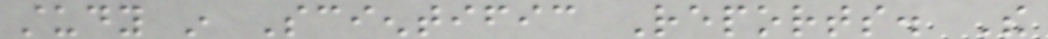study in Scientific Reports. The
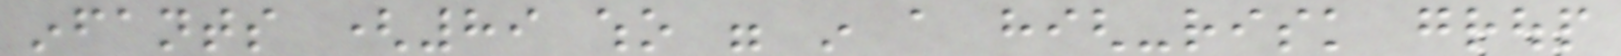infants (89 who were in a high-risk group
